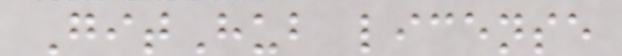GitHub license
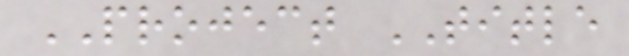PROJECT TITLE
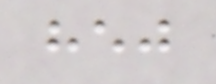hej
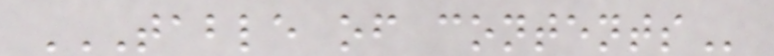TABLE OF CONTENTS
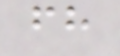fh
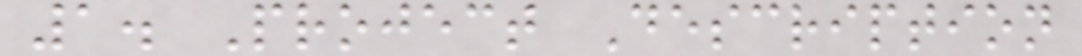1. Project Description
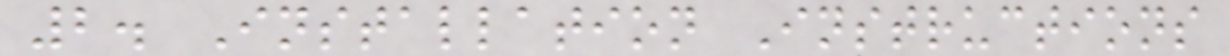2. Installation Instructions
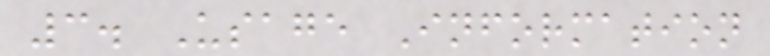3. Usage Information
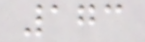173
